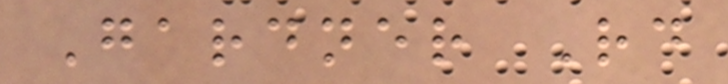Gardner Rd
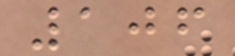106
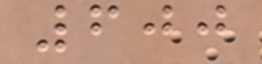600
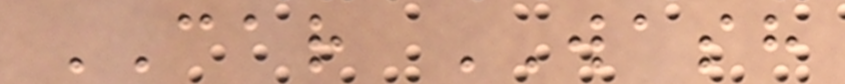CAR WASH
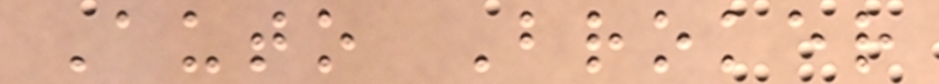Auto Broker
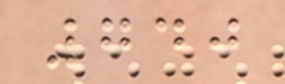740
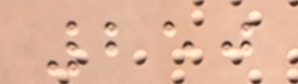250
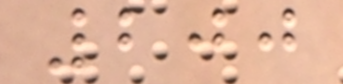200
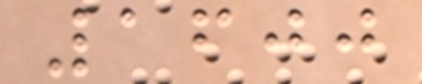1600
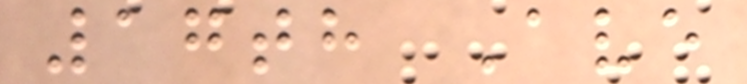17th Ave
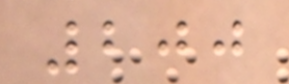200
